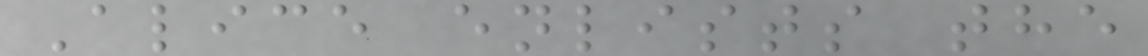Alice enlists the
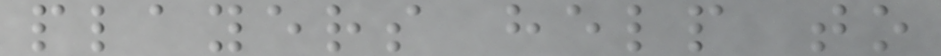players help to
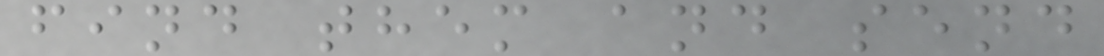find them and send
